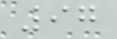97
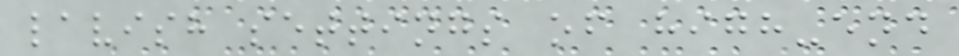lavish settings of high-end
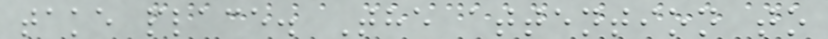take place. The attention to
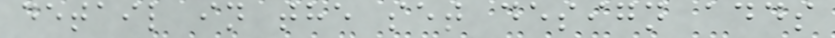detail in the set design adds
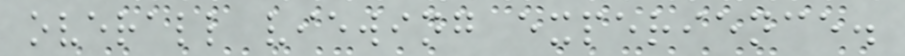overall viewing experience.
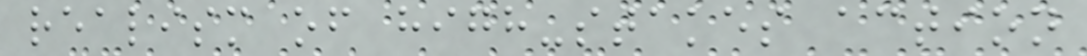realism of high-stakes action
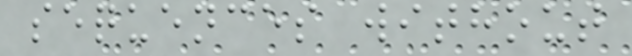sequences without
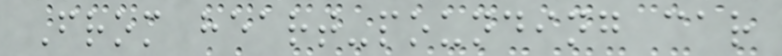From heart-pounding car
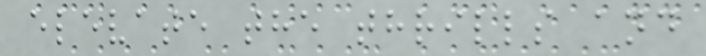elevate the thrills and
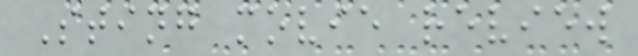Sting movie review
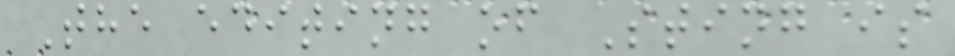The editing of Sting is
